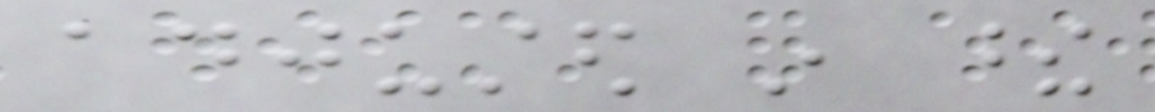adjusted in these
